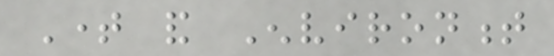Time and Environment
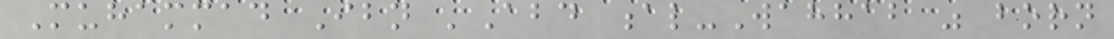Muhammad Ibn 'Abd al-Wahhab was born
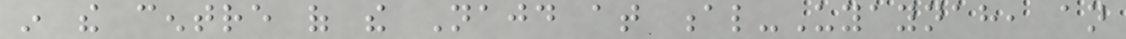in the centre of the Najd at al-Uyaynah, an
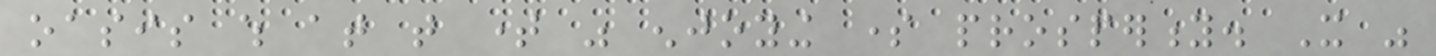oasis which at that time was enjoying some prosperity. It was
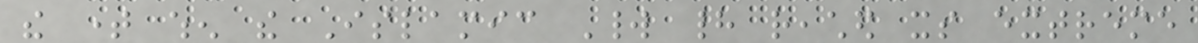the time when the Islamic World had reached its extreme
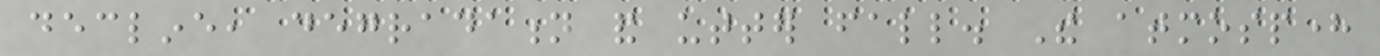decline, degradation and utter fall. The atmosphere
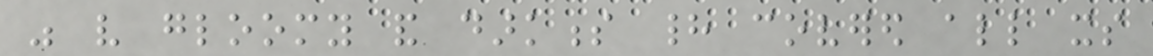was very gloomy and darkness had covered all its
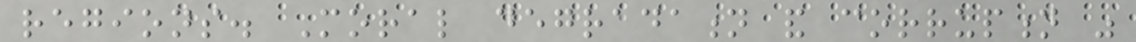regions. Moral degradation and corruption was
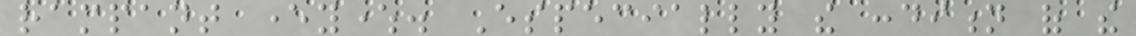rampant everywhere. Especially the condition of the
